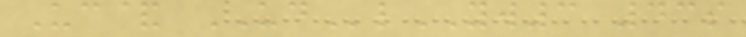Uc& UDlYW3 43s
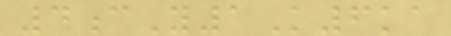4cY1K6ka
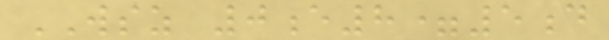WSZ 0e8=5d
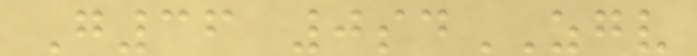G36 0sdZGV
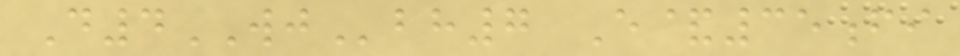D4WJbh7 E&35fi
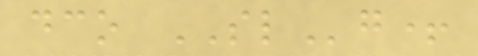dco SLg+
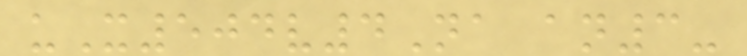uX504v4Na an3-
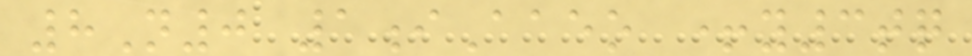8N0 1iAaeo +y3tq
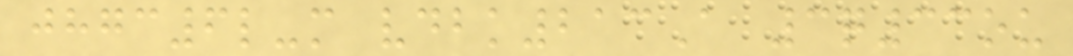jhgc6l-m vdbk213A 3q33ou
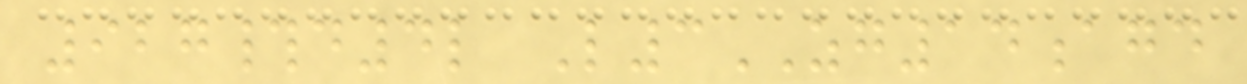927#d4l L3ZG14agd
